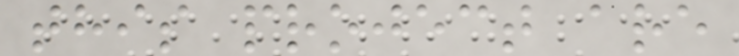this project are
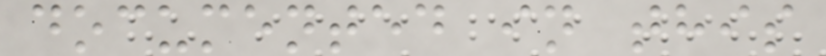documented in this
